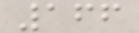166
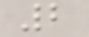2
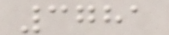3781
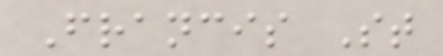Francis St
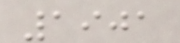1901
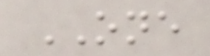ONE
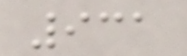931
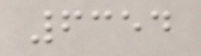6354
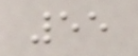55
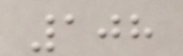108
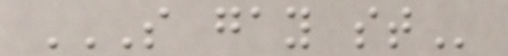S GAY ST
